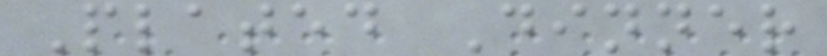Plated Dinner
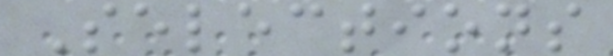Selections
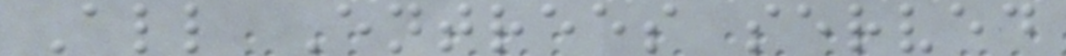All Entrees served
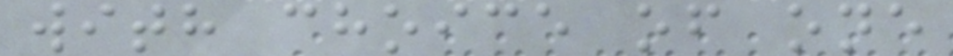with choice of one
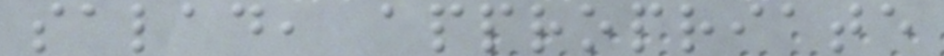salad, appropriate
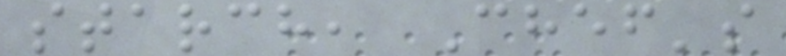starch, Chef's
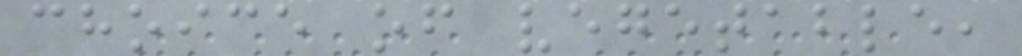choice of vegetable,
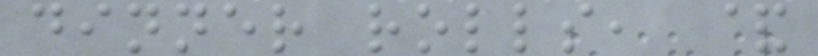dinner rolls, &
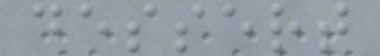dessert
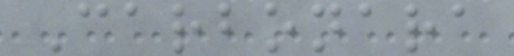Carbonara
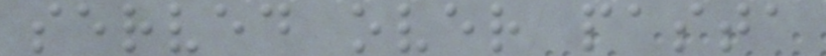served over pasta
